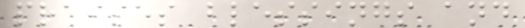praises blessings and
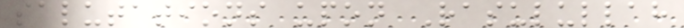salutations upon Rasulullah
